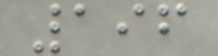196
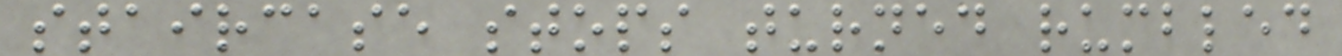staircase stops turned rumbled
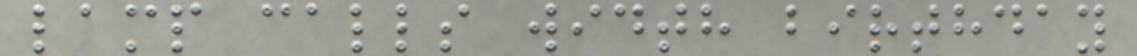lamp calls width birthday
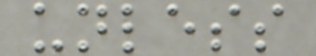unless
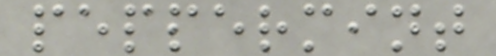peppermint
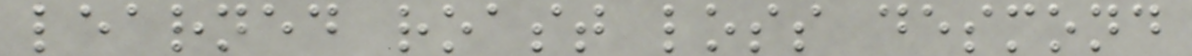learned roast loss desmond
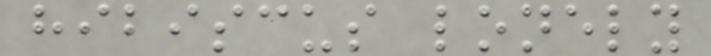hibiscus lonely
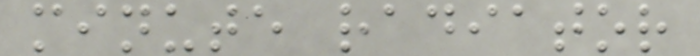minute radiator
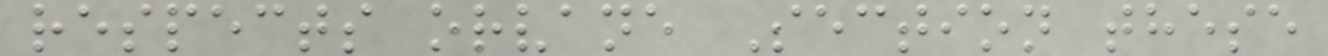respects orvane Section these
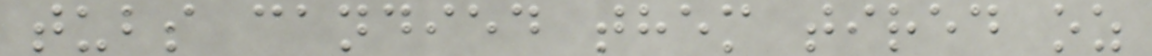tubs candied them tired oz
